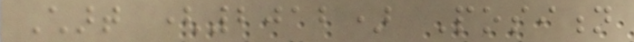Chart (2012) Position
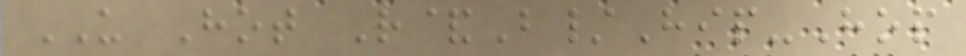US Hot R&B/Hip-Hop
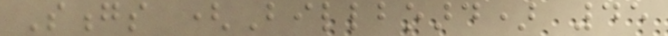Songs (Billboard) 45
